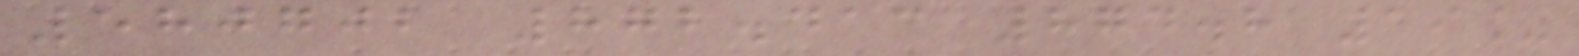580702 872.413 874.8 19%
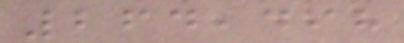264,498
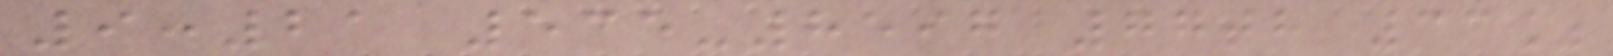9:21 535-8597 77th 33%
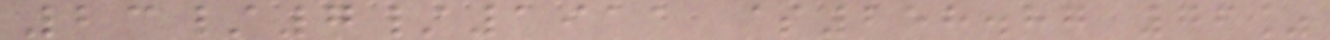23/7/1911 $258.87 76%
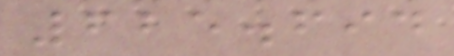625.694
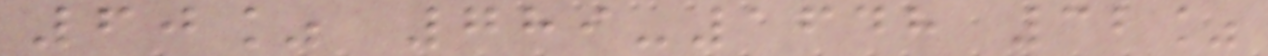60% 789-1648 32%
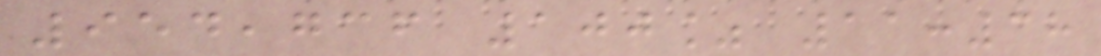954,736 100% 11:38
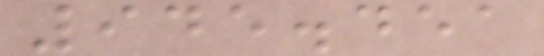945.451
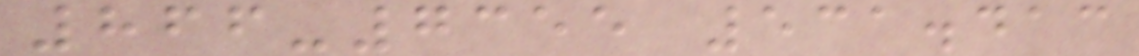866-7355 531.413
